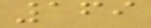169
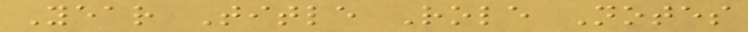Year Title Role Notes
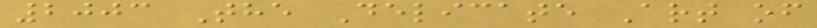2003 The Delicate Art of
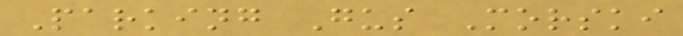Parking Gus Morski
